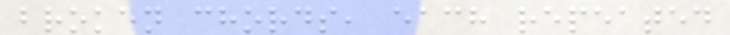broken chords, each repeated
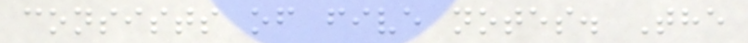consists of five notes. The
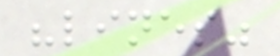"lines"
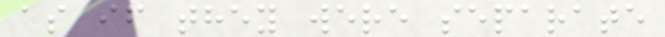as if they were separate
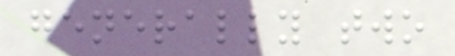generally two
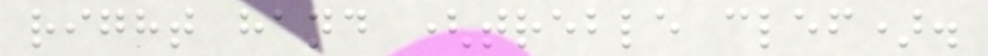right hand (treble clef).
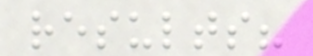results?
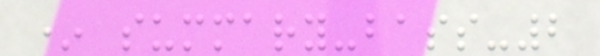* summary-bass-2
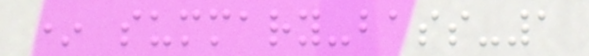* summary-bass-1
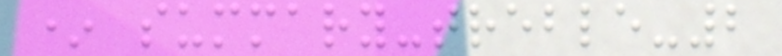* summary-treble-2
